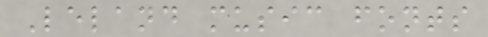Leland music fonts
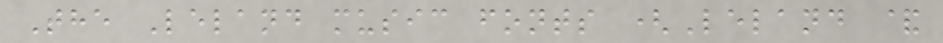The Leland music fonts (Leland &
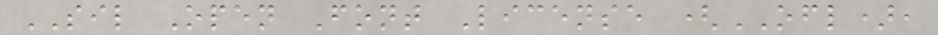SIL Open Font License (OFL),
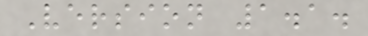Version 1.1.
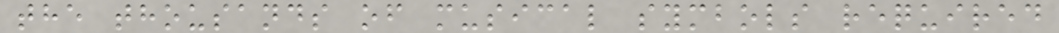the thousands of musical symbols required
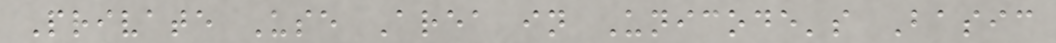Private Use Area in Unicode's Basic
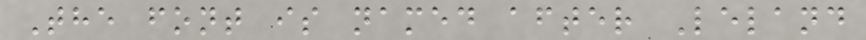The font is named after Leland
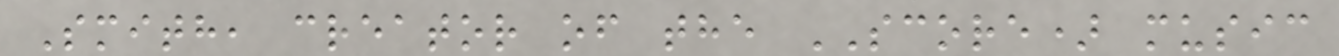Smith, creator of the SCORE) music
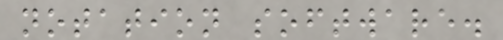notation software.
